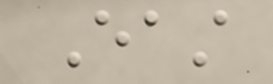East
